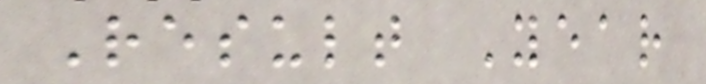Result Year
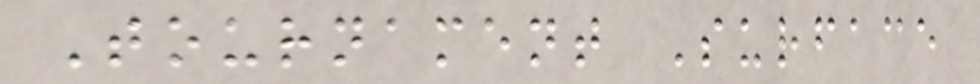Tournament Surface
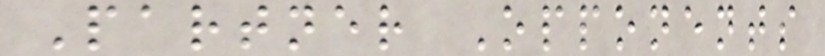Partner Opponents
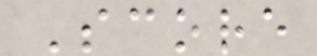Score
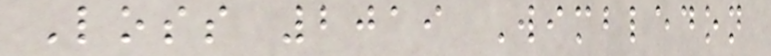Loss 2019 Wimbledon
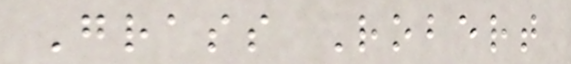Grass Robert
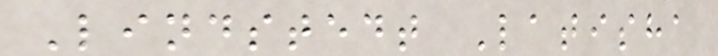Lindstedt Latisha
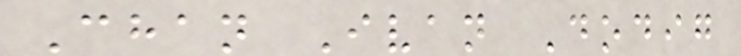Chan Ivan Dodig
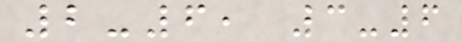2-6, 3-6
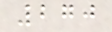270
